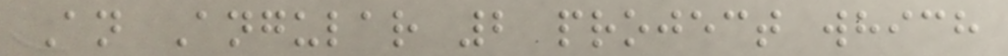An Angular 2 project which
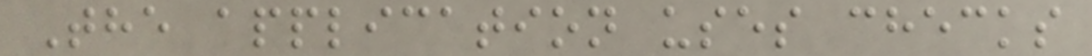The application uses checks
